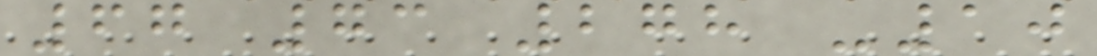67 73 278 -10
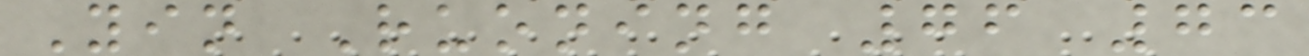Yin Ruoning 76 73
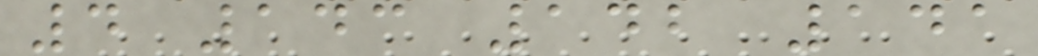4 143 142 141
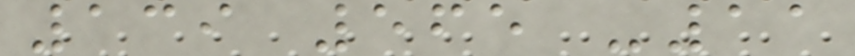139 565 -11
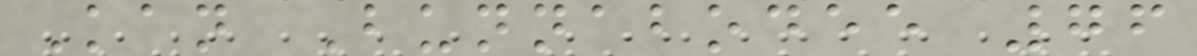Kan Bunnabodee 76
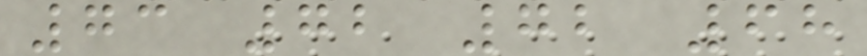73 72 72 68
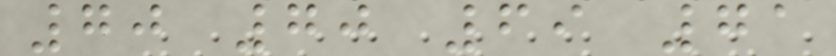70 70 69 71
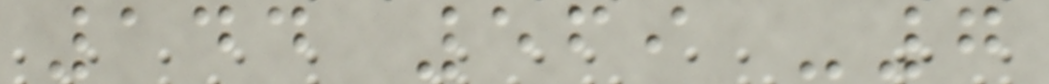144 569 -7
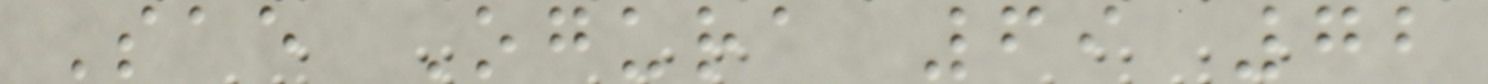Sae Ogura 69 72
